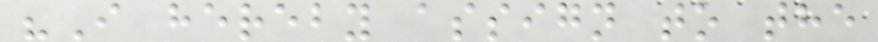"I hereby assign to the
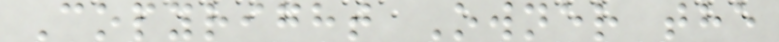Copyright Owner the
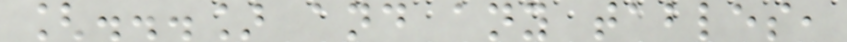[...] and any tables,
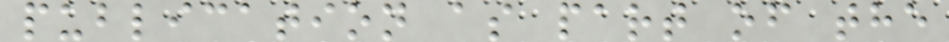publication as part of the
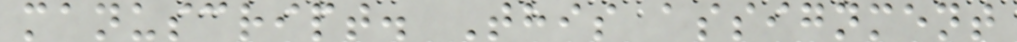manuscript. This assignment
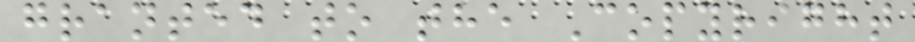granted to the Copyright
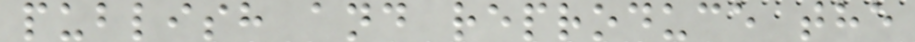publish and reproduce the
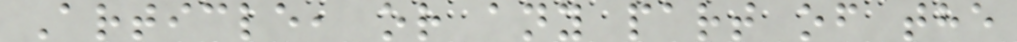Article, or any part of the
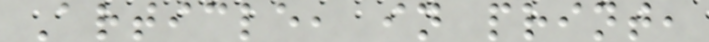Article, in print,
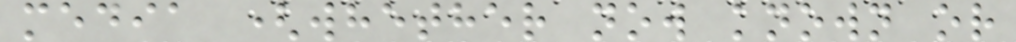media (whether now known or
